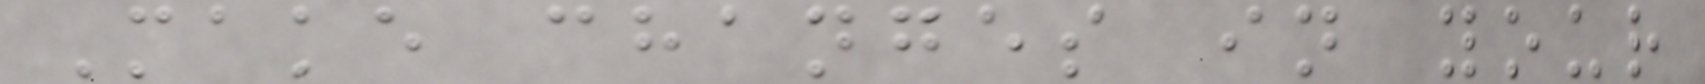Make changes in your
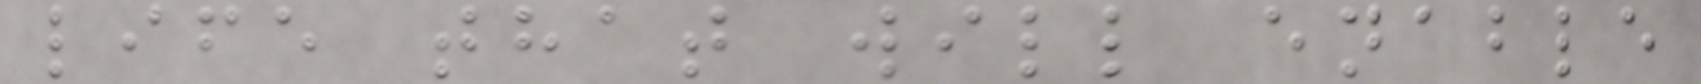life that will enable
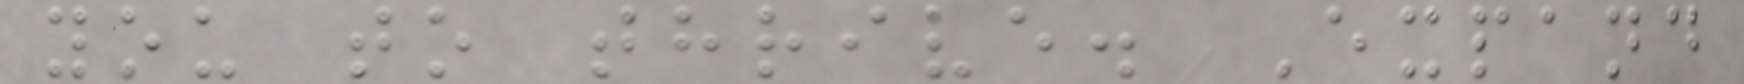you to thrive. Expand
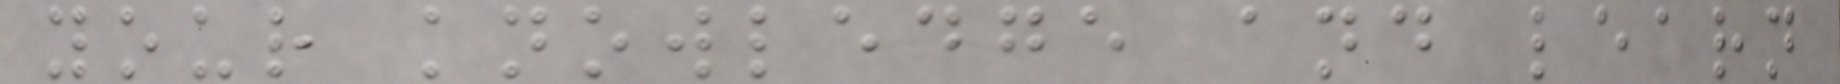your knowledge and learn
